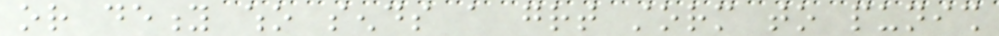or deity who sends a great storm to punish
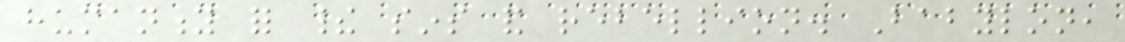humanity for their sins and rebellion. Babylon,
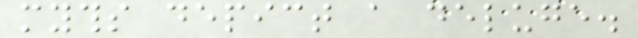myths depict a deluge.
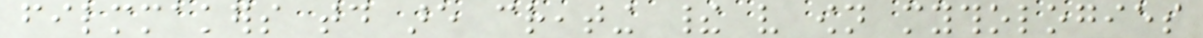filmmakers today are creating their very own mythologies
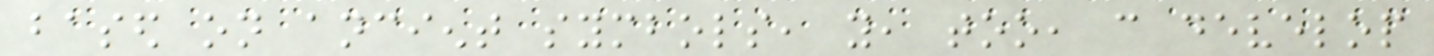based on ancient symbols, you, too, can develop
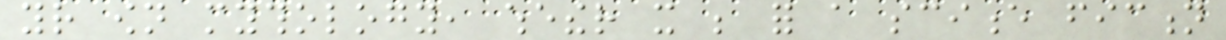your own mythology, whether it be for a science fiction
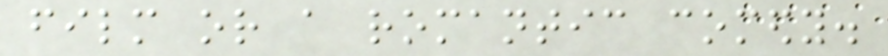film or a romantic comedy.
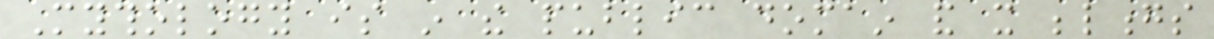Mythology is in the public domain and it belongs
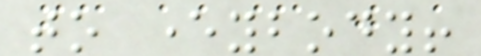to everybody!
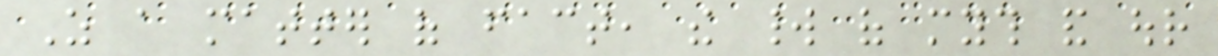As a matter of fact, the world of myth and our
